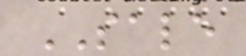SALE
